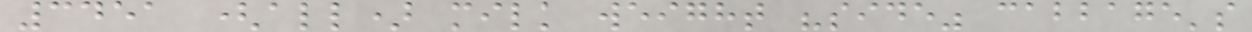3451 (all) milk weight "side" cabbage's
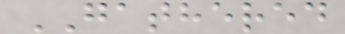GATHERED
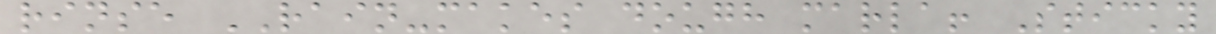rinse RAIN-makes dough marla! Sticky
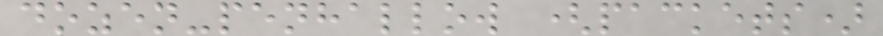dozen-penhallow (packets)
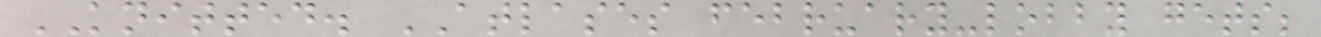KNITTED. ATLASES february-lobby gets;
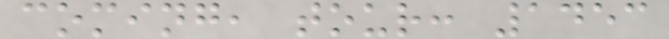coming, tour: 1453
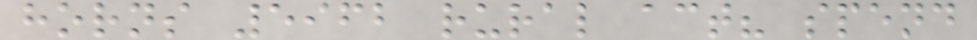horns 5962 rural act? spend
